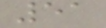51
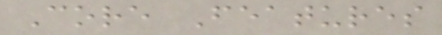Core Features
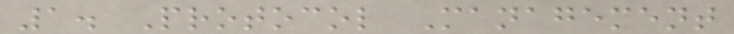1. Protocol Management
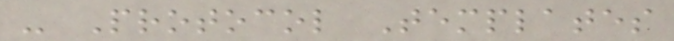- Protocol Templates
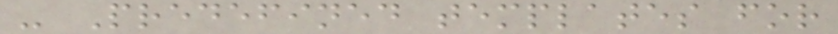- Predefined templates for
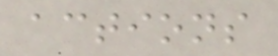actions
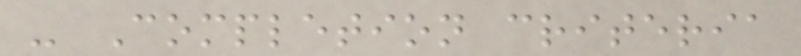- Completion criteria
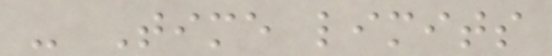- Time limits
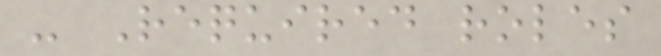- Required roles
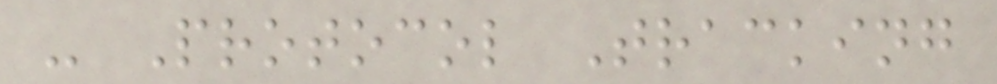- Protocol Tracking
